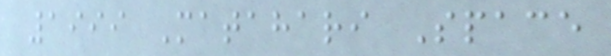1999 Matahari Space
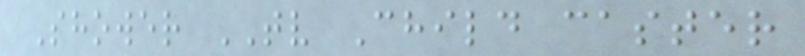Shower TV Child caster
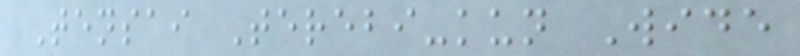Tensai Terebi-kun Wide
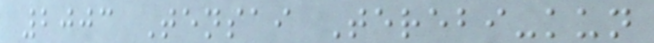2003 Tensai Terebi-kun
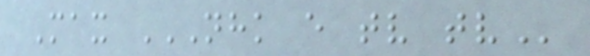Max NHK E TV TV
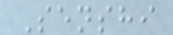Senshi
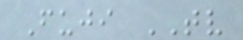Fuji TV
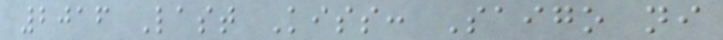2016 Last Kiss: Saigo ni
